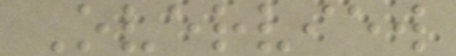Overview
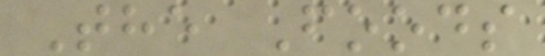The Foods
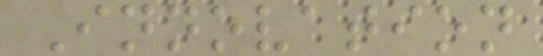Innovation
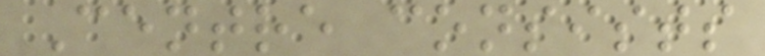Centre consists
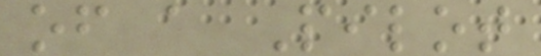of a Pilot
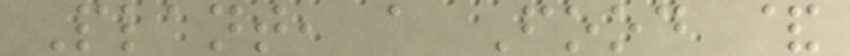Plant, a Food &
